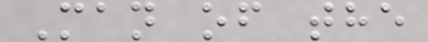Man of the
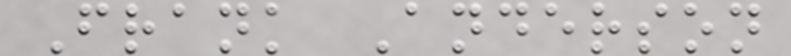Frank Anderson
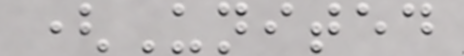(United
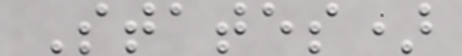States)
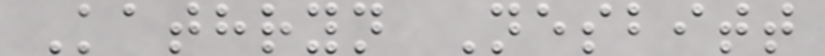Kathryn Nesbitt
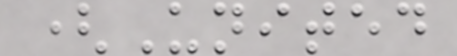(United
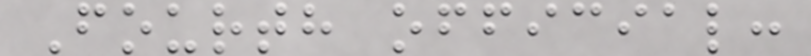Fourth official:
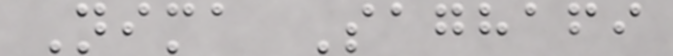Nima Saghafi
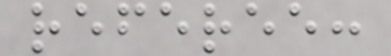referee:
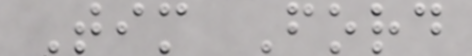Tim Ford
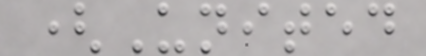(United
